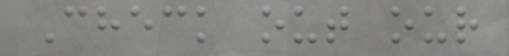Check out our
